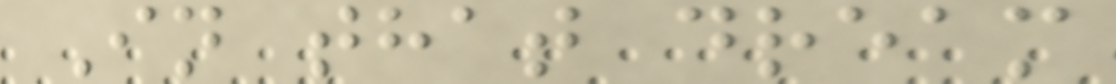In that dream
